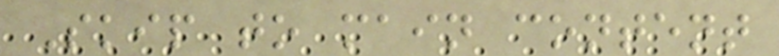Skip to main content
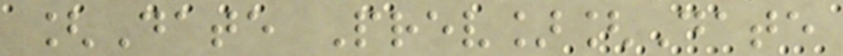[Date Prev][Date
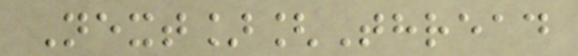Next][Thread
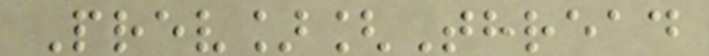Prev][Thread
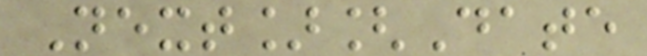Next][Date
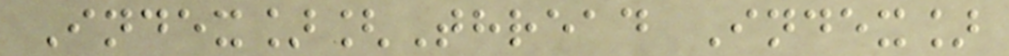Index][Thread Index]
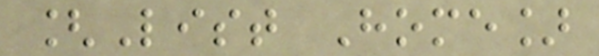[List Home]
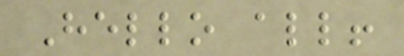Hello all!
